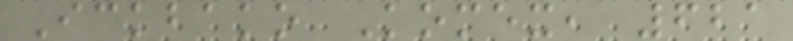Ickbako Komex, 621
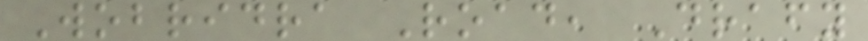Wobridra Road, Drafy
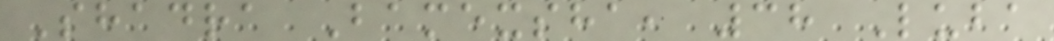Shadra Bamexsha, 38 Luba
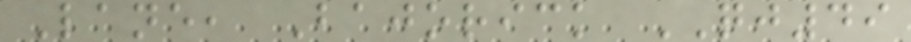Lane, Bajorick QJ49
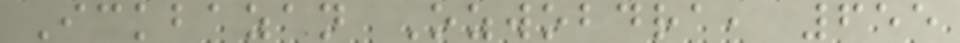Ickbazan Ozwobdra, 655
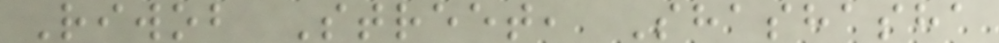Riwob Street, Shashasha
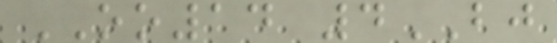OO14 4BJ
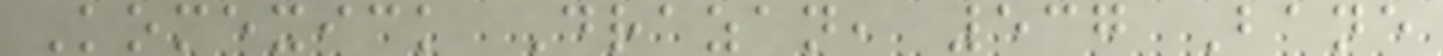Komexick Drazan, 537 Bane
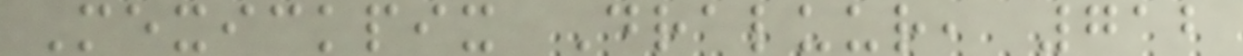Mexickpix Draluur, 712
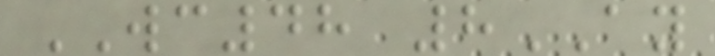WC48 8AY
